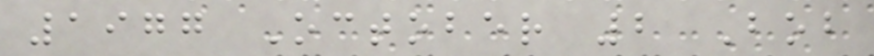1977 October 2 Bob
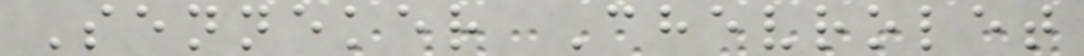Senneker Chevrolet
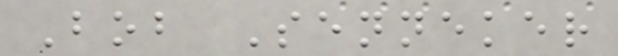Bob Senneker
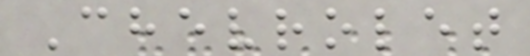Chevrolet
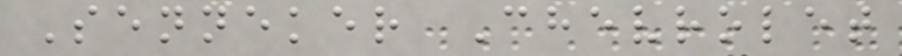Senneker Chevrolet
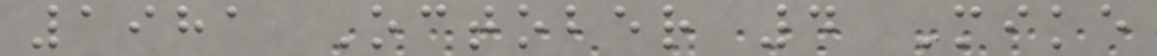1981 October 4 Mike
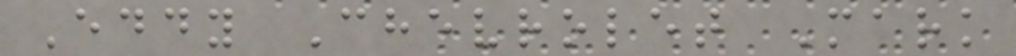Eddy Chevrolet Mark
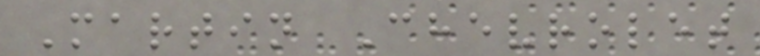Martin Chevrolet
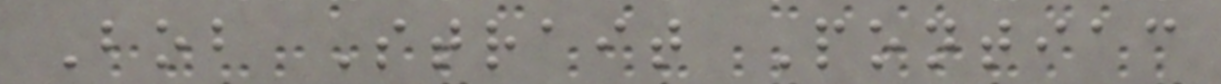Bob Strait Pontiac
